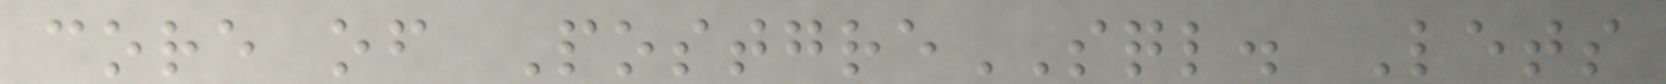core of PostgreSQL. Lets
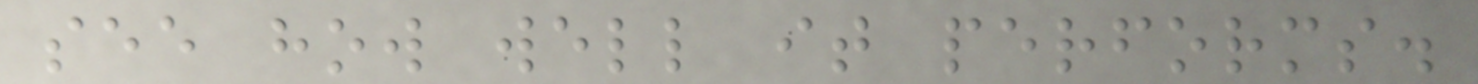see how well it performs.
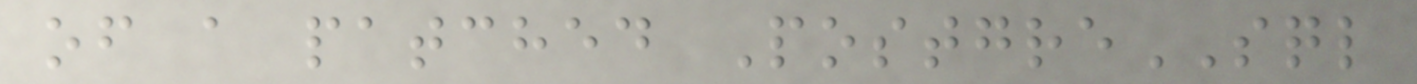of a patched PostgreSQL
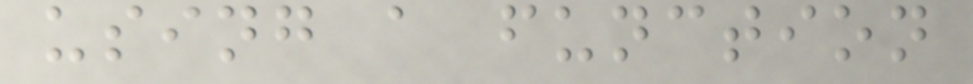using a function
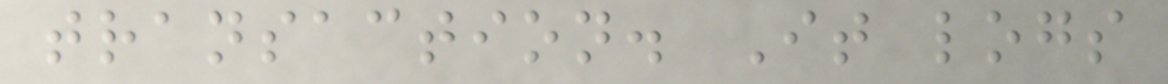transaction. It logs
